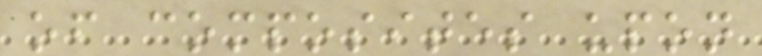of composites upon
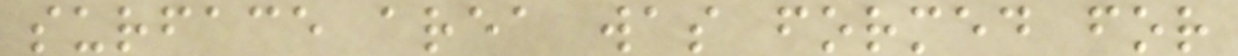surface area was formed for
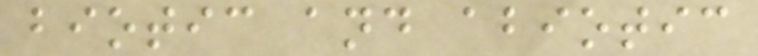biotic and abiotic
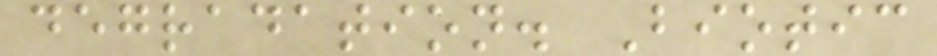degradation. Biotic
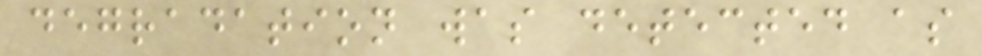degradation was detected as
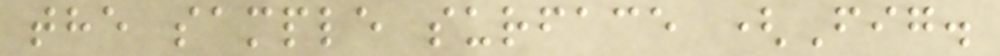the sample surface (Fig.
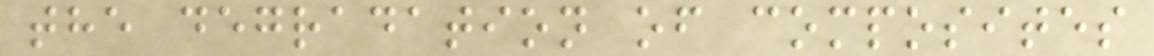the degradation of composites
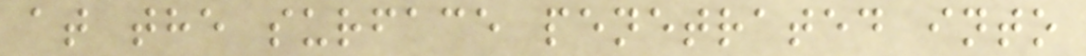at the surface penetrated into
